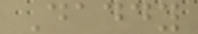Daddy
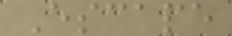Escape
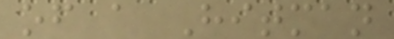of a Hitman
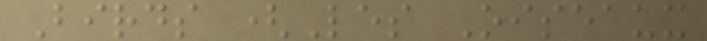Birds (Les Oiseaux
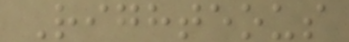Righteous
